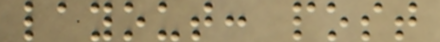layout: post
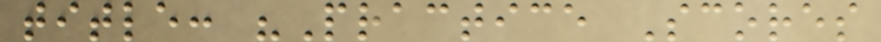title: "Practice Scores
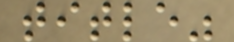title"
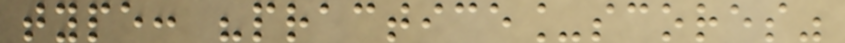type: "practice_scores"
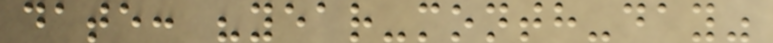date: "year-month-day"
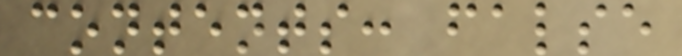contents: false
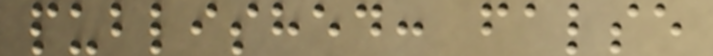published: false
